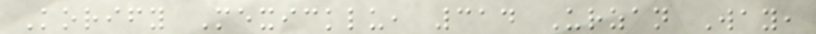Korify Mexicklu, 314 Urzan Way,
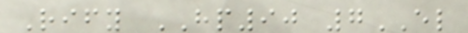Rify HP90 7EL
